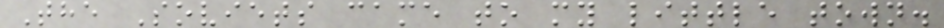The Soviets came to my little town.
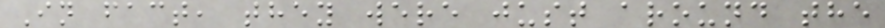In fact, they were just around the
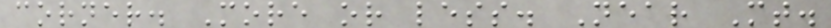corner. More or less. Near Mt.
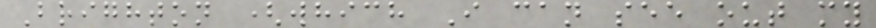Brighton (which I can see out my
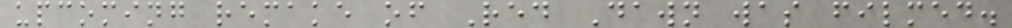upcoming remake of Red Dawn was filmed.
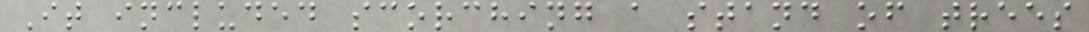It included scorching a stand of trees
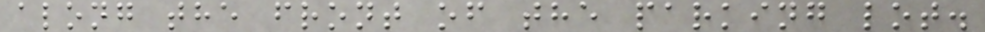along the front of the parking lot.
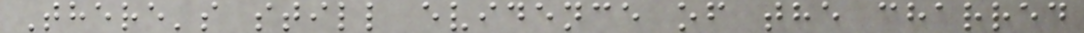There's still evidence of the charred
